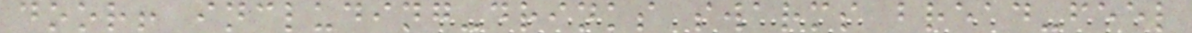door! including-drinks swarms bread-feel
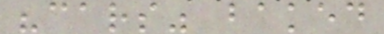"cars" baked
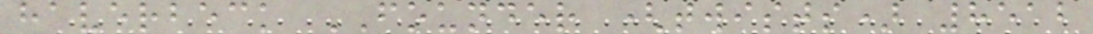haverbeck FOUNDER (twists) 8512
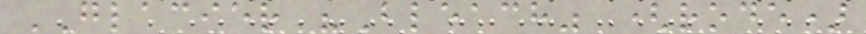GLACIER "Bleach" (rode)
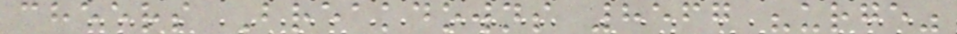cheers Breakdowns 8567 "urge"
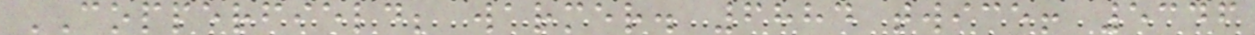COPPERFIELD; warmer. 6884 twice! 5346
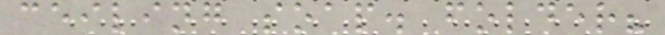ceiling soap. folder?
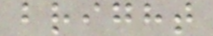bright
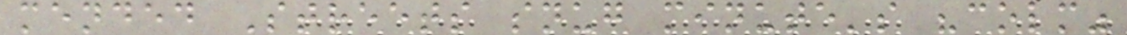mended Streets snug minute's "colm"
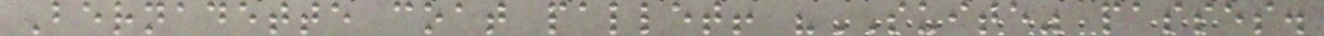Bernadette coat pallet! "SUITE" passes.
